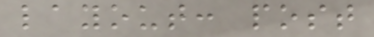layout: post
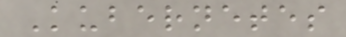Kubernetes
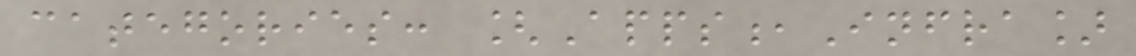categories: [Apps,Infra]
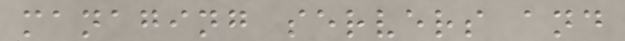managing servers and
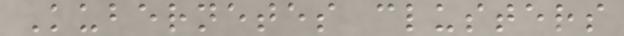Kubernetes clusters
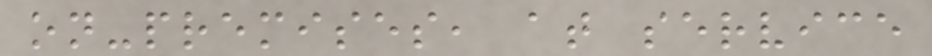on-premises, at service
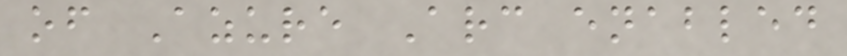of Azure Arc enabled
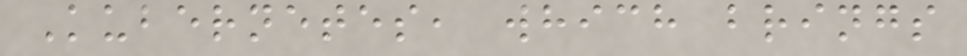Kubernetes, which brings
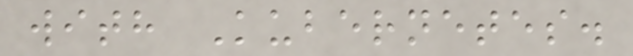with Kubernetes.
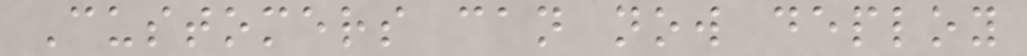Customers can now deploy
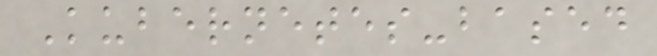Kubernetes-based
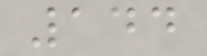144
